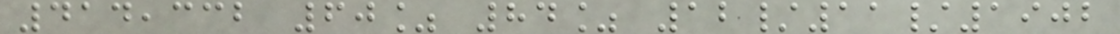414,332 60% 84% 12/11/1902
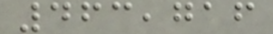463,716
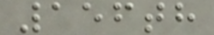156th
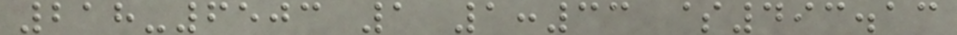218-6503 1 1:33 $493.13
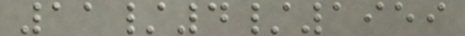11/4/1959
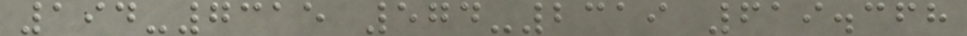194-7315 574-2319 619.368
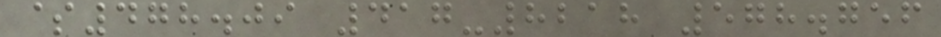$478.09 417-8218 578.756
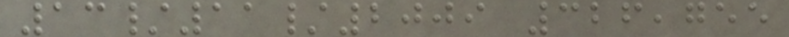13/11/2009 326,755
